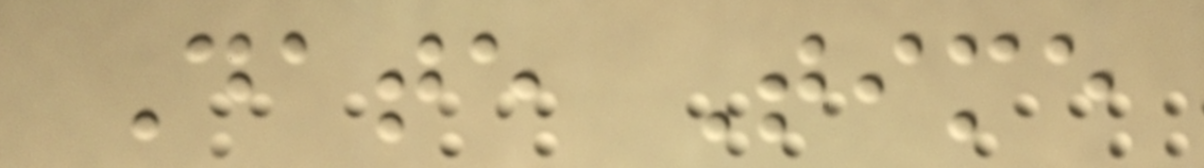Date Time
